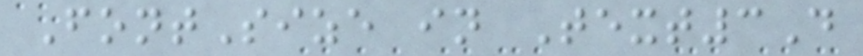FontSize in Text3D
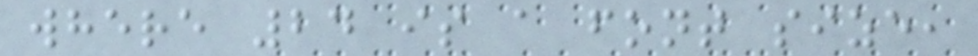where 24 is a font size,
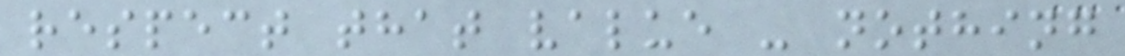respect that value - nothing
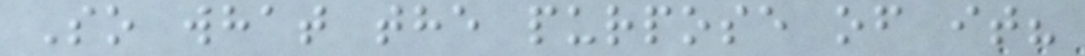So what the purpose of it?
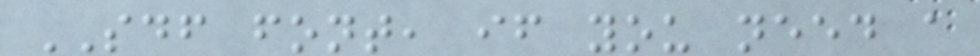SDF font, if you need a
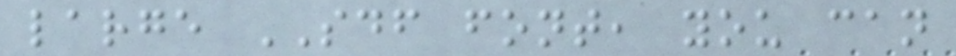large SDF font, you can
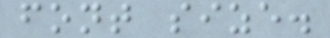font size.
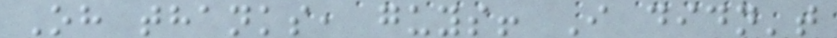Oh thanks, guys! I didn't
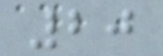20
